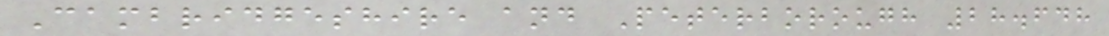Cambridgeshire and Peterborough 28.648
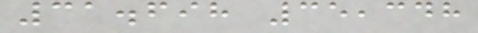31.698 35,348
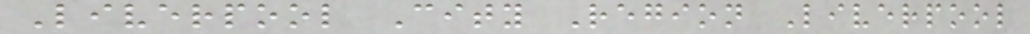Liverpool City Region Liverpool
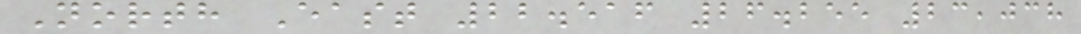North East 22.516 26.255 23,038
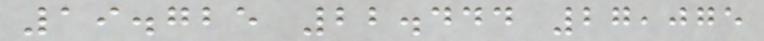19.725 22.444 27,075
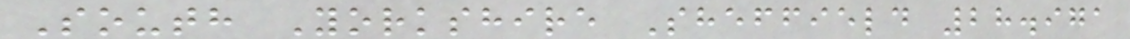South Yorkshire Sheffield 28.971
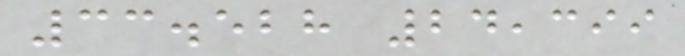33.528 24,399
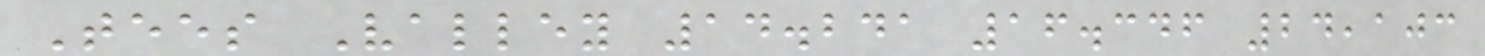Tees Valley 14.241 16.346 24,103
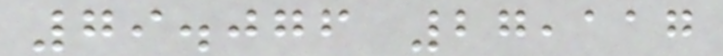79.076 27,117
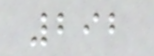292
